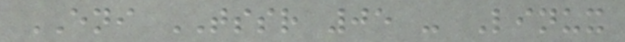ENI TSSR 05 - Linux
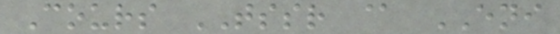Cours TSSR @ ENI
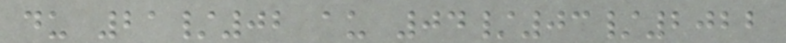du 21/02 au 04/03/2022
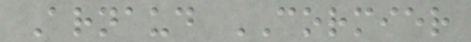Arnaud CORMIER
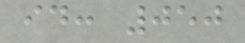id: 050
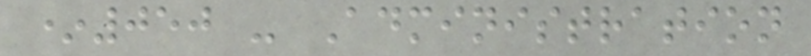*050 - Administration
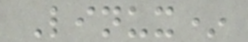Linux*
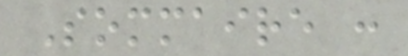Sommaire :
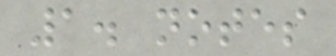1. notes
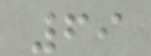69
